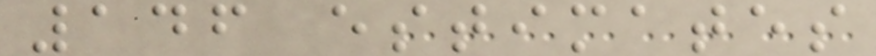146 estimates
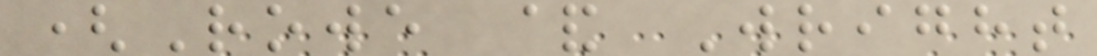(Rowe & Wright
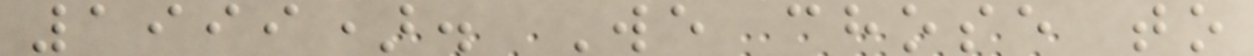1999). We chose to
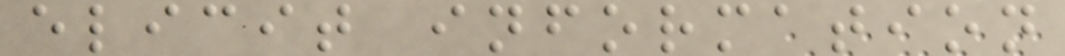elicit information
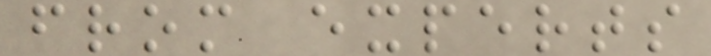from experts
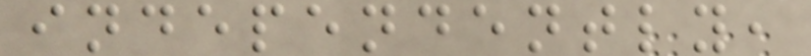independently,
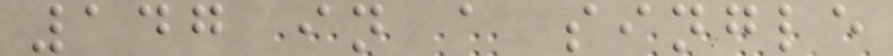147 in a single
